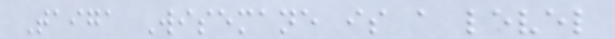Taiga Wisemane is a level
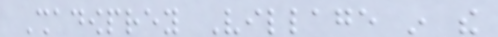Shadowprey Village in the
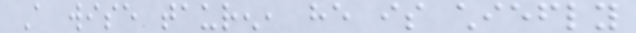A wise tauren, he is chiefly
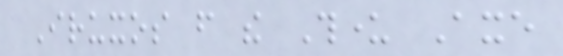Iruxos from the Thunder Axe
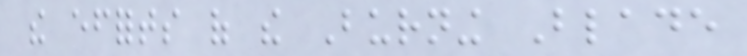the efforts of the Burning Blade
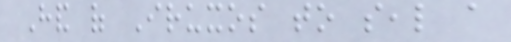Hand of Iruxos to seal a
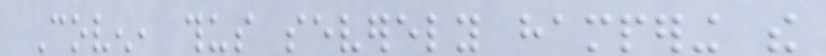Coven, thus severely hampering the
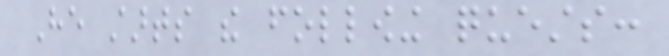He starts the following quests:
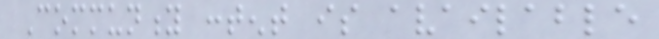Community content is available
